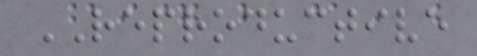REPRODUCTIVE
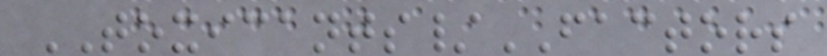TOXICANTS/FACTORS
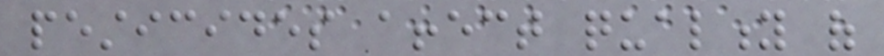pesticides affect quality of
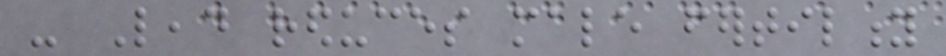- Lead reduces male fertility
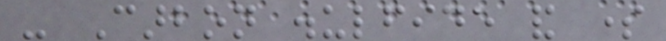- Carbon disulfide and some
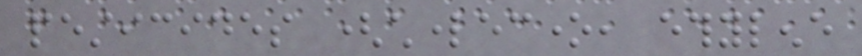pesticides (chlordecone, ethylene
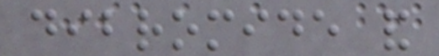dibromide and
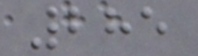285
